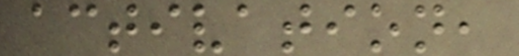activation,
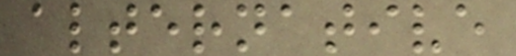alternative
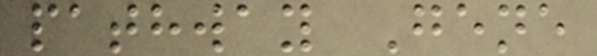pathway Gene
